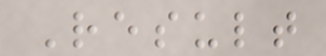Result
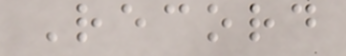Record
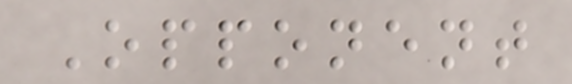Opponent
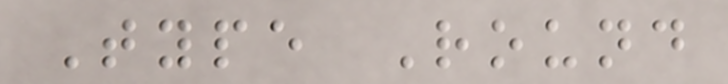Type Round
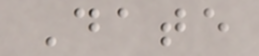Date
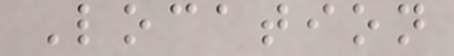Location
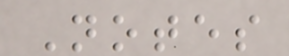Notes
